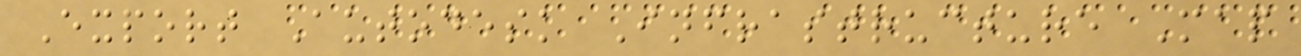Export Autodesk Infrastructure Map
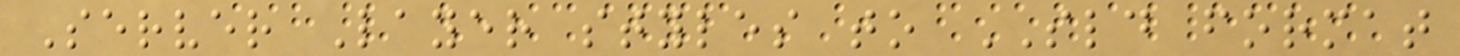Server Layer styles to SLD format
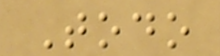Todo
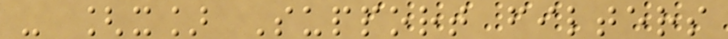- [x] Support filters
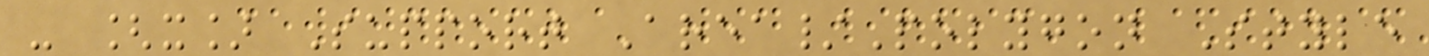- [x] Support Area/Polygon Style
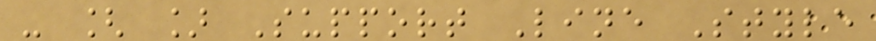- [ ] Support Line Style
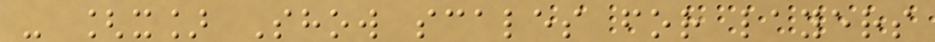- [x] Show scales for layers
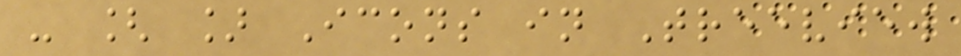- [ ] Icons in Treeview
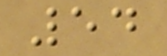54
